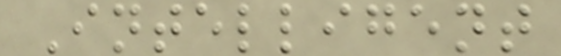Intelligent
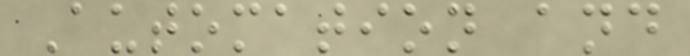Automation and
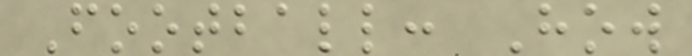Football: How
